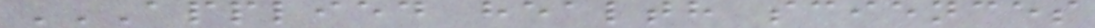APPLIED HEALTH SCIENCES
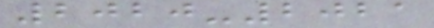2020-2021
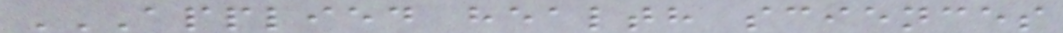APPLIED HEALTH SCIENCES
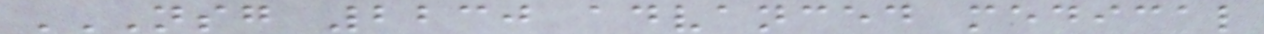NSG 2230 ADVANCED MEDICAL
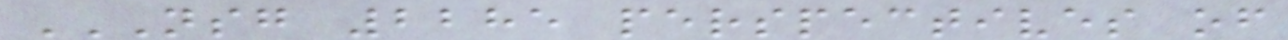NSG 2285 PERSPECTIVES OF
